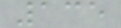135
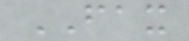FAX
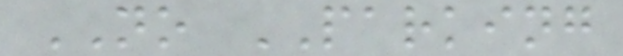NO PARKING
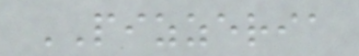PIZZERIA
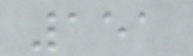151
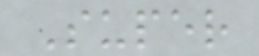Super
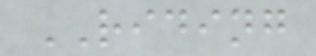RIDING
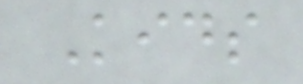Kids
